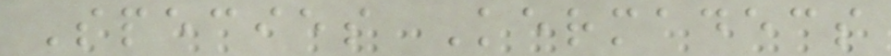Species Kermadecs
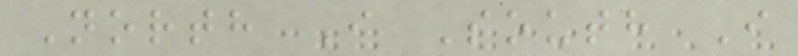North I South I
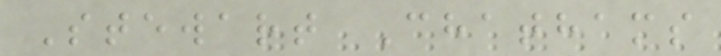Stewart Chathams
